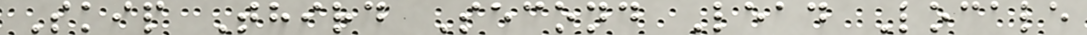Skip Third Second Lead Locale
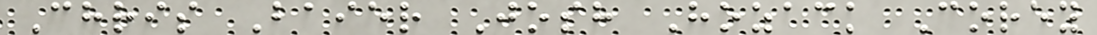Chris Baier Josh Hozack Corey
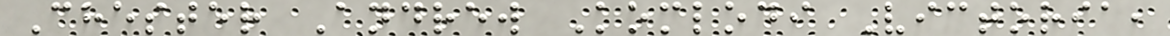Chester Andrew Komlodi Victoria,
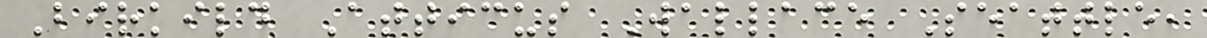Birkild Atticus Wallace Seattle,
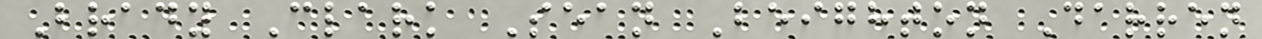Brady Clark Sean Beighton Darren
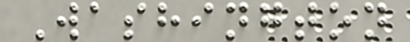Washington
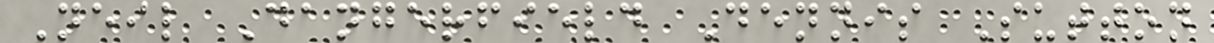Neil Dangerfield Dennis Sutton
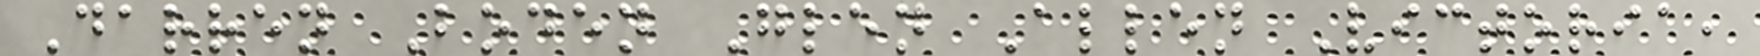Darren Boden Glen Allen Victoria,
